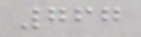767
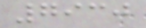7930
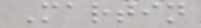Martin
